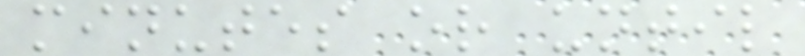minutes or until
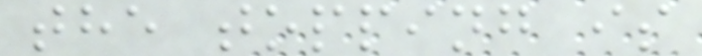the topping is
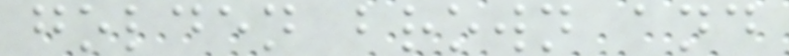golden brown and
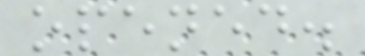opened.
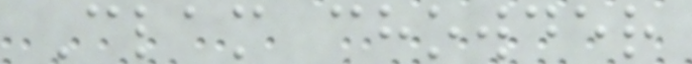Clam chowder
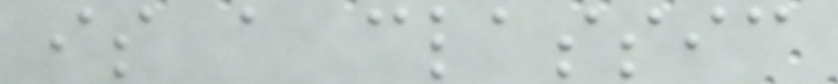is a classic
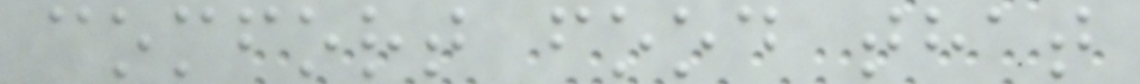comfort food that
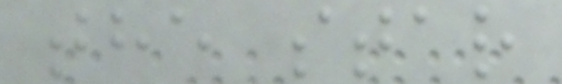the star
